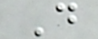D
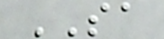SA
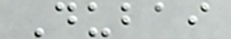Dubai
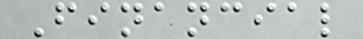Financial
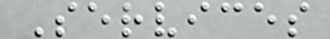Services
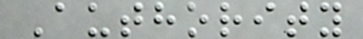Authority
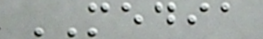MEDIA
